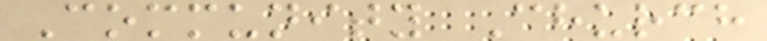Community Church
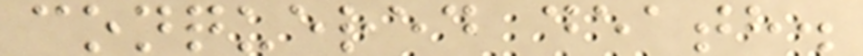conquered death.
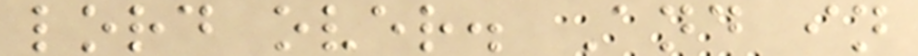lord over. And in
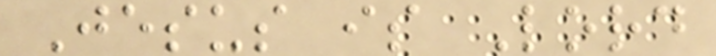Jesus is Lord
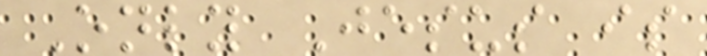Only Jesus is
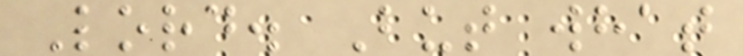Lord. But what
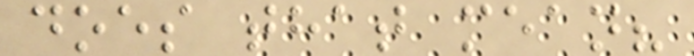does that mean?
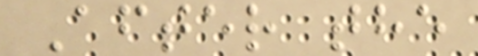After the
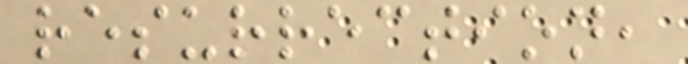resurrection,
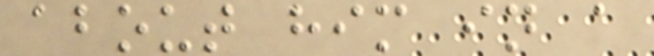about him in a
